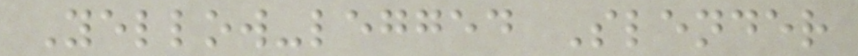Yellow-legged Slender
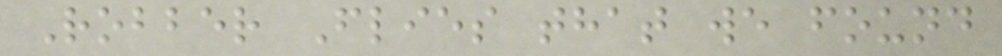Robber Flies that we found
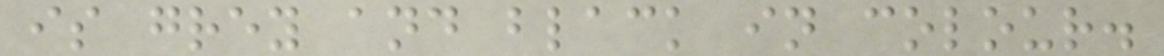is grey and black in colour.
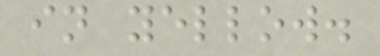in yellow.
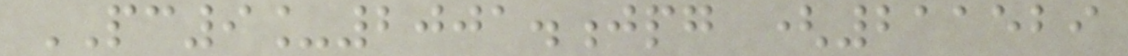PC9_2001.jpg (211529
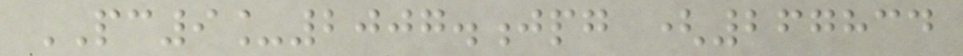PC9_2007.jpg (267834
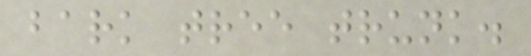bark tree trunk.
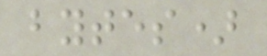bytes)
